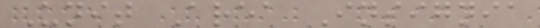Unit Area Insignia
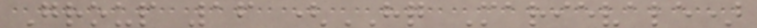Group 16 (HQ Marievale)
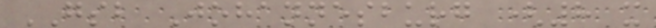GSB Johannesburg (8 x
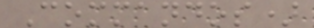Commandos)
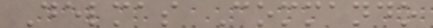Delmas Commando
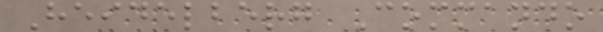Heidelberg Commando
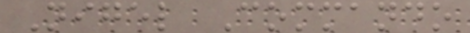Nigel Commando
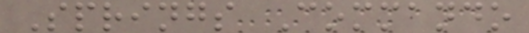Springs Commando
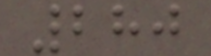280
